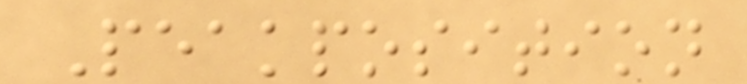Peakposition
